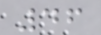46
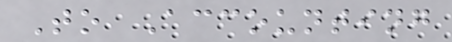To Accounting
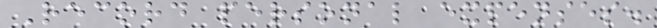Record personal expenses.
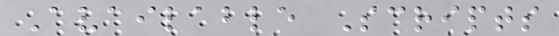Available Scripts
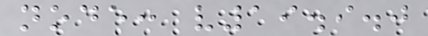node: v19.9.0
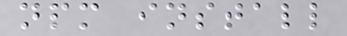npm install
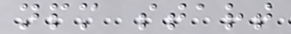npm start
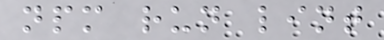npm run lint
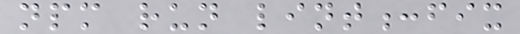npm run lint:fix
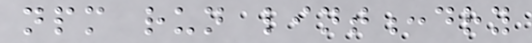npm run lint:dry
